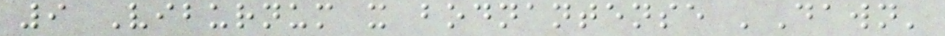9 Viburnum x bodnantense 'Dawn'
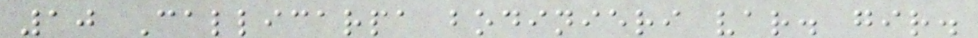10 Callicarpa bodinieri var. gir.
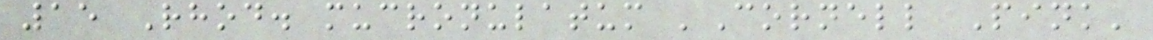15 Rhod. mucronulatum 'Cornell Pink'
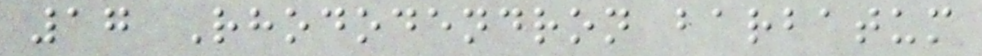17 Rhododendron barbatum
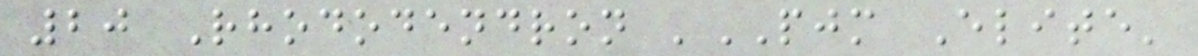20 Rhododendron 'PJM Elite'
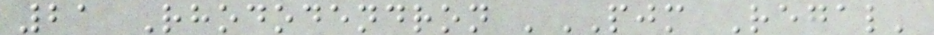21 Rhododendron 'PJM Regal'
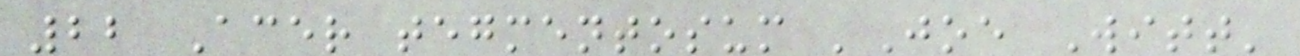22 Acer tegmentosum 'Joe Witt'
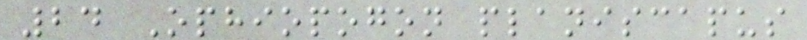24 Ophiopogon planiscapus
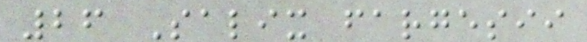26 Salix fargesii
